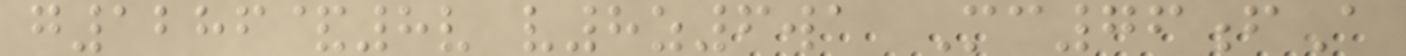g1286&8v v8z6wa Mc76fA
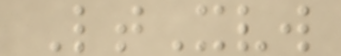LtXvw
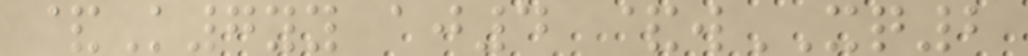&K7yy aj4 &wXQ2
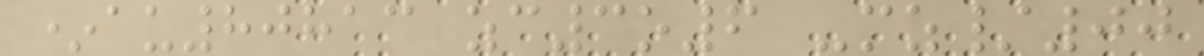*au80813 zc3o6 -mz/00
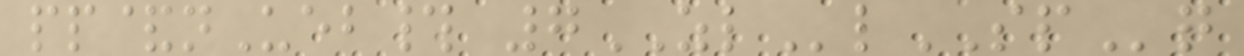pp&nUeb# 7ZLlSPq
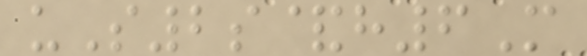uS2s&h6M
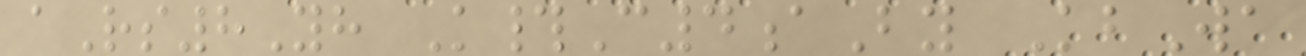aRs8Yh K#C4aBy KbWa
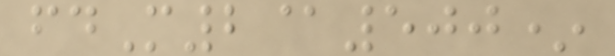fdM2@500*
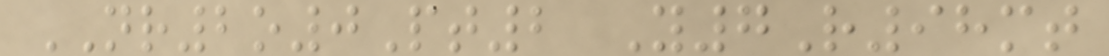NR2o0Pt2 Y7R98mt
